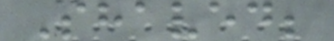Shaved;
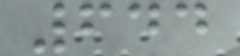644
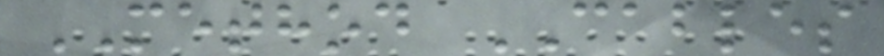METHOD CABLES
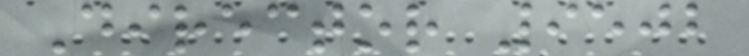Director 9502
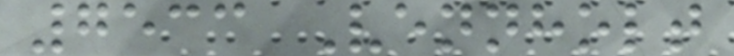7533 Vennholt
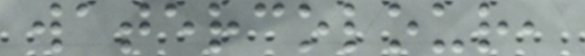watercolour,
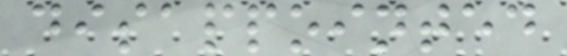disappointed
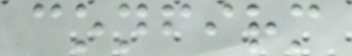confirm
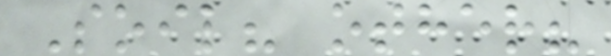Soil? other?
